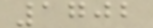1702
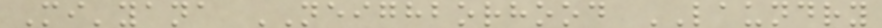Mi'yana NEIGHBORHOOD LAUNDRY
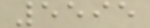5595
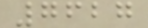7627
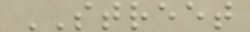STREET
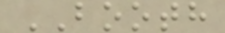BOOTH
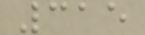315
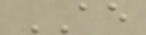AE
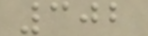302
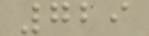729
